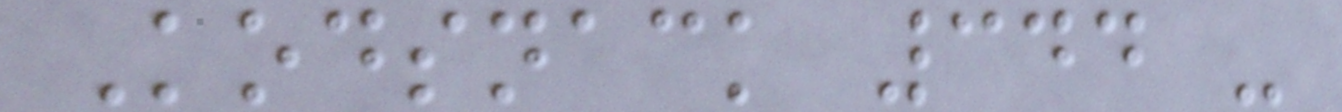Kodsnack 344 -
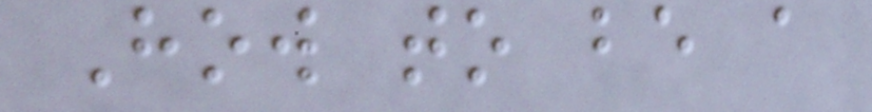How to be a
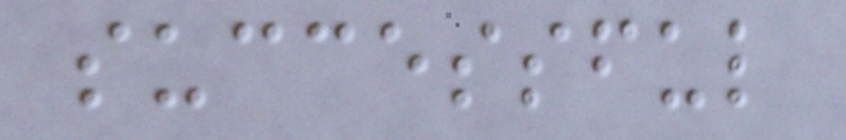successful
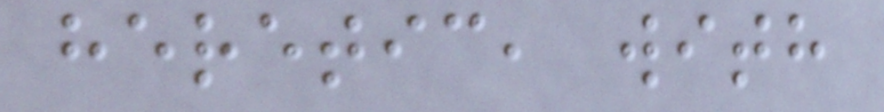heretic, with
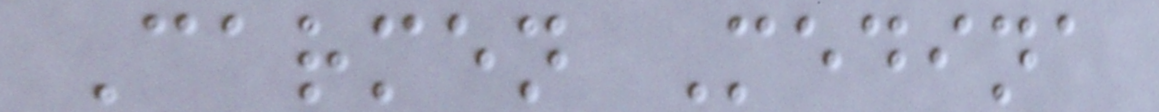Carmen Medina
